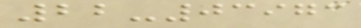22-03973
